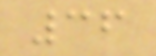36
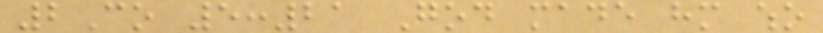2Co 5:21 God made him who
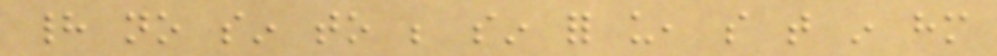had no sin to be sin for us, so that in him
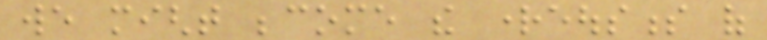we might become the righteousness of
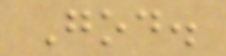God.
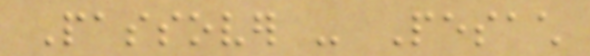Passover - Pesach
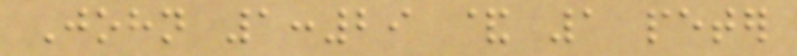John 1:29 & 1 peter
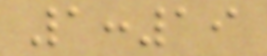1:19
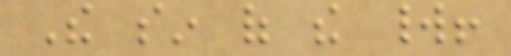The sin of the world!
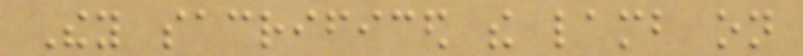They sacrificed the lamb on
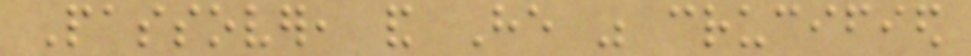Passover, and He was crucified
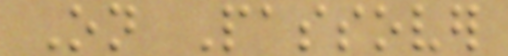On Passover
